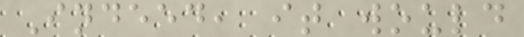Indeed, it would
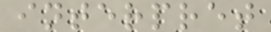interpret
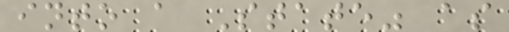into a State" as
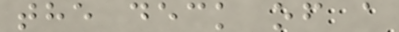the deck of a
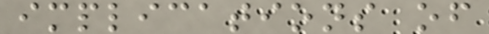implications of
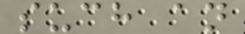such an
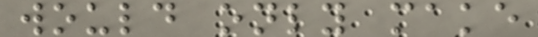would only make
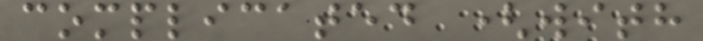complicated (with
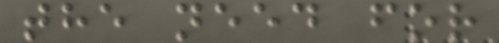the need for
